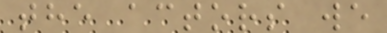the actors we
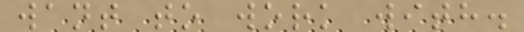want to work with.
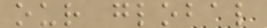our global
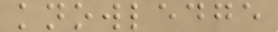knowledge
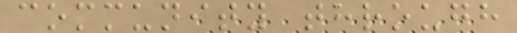community through
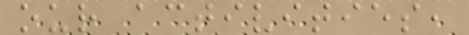our activities,
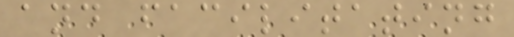and facilitating
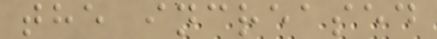the increased
